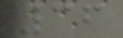36
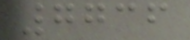7736
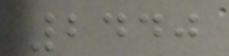2440
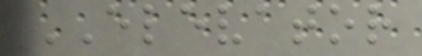ELEVATOR
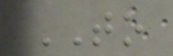TO
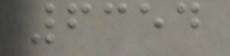6354
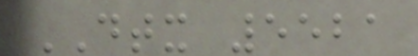DTX 5521
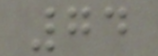74
